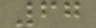67
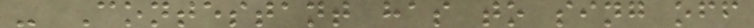- Contestant has to sing off
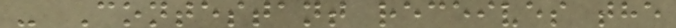- Contestant receives the
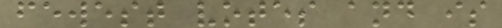fewest votes and is
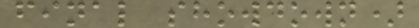final showdown)
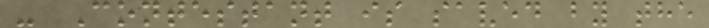- Contestant is saved by the
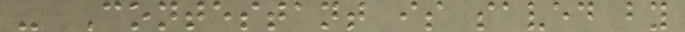- Contestant is saved by
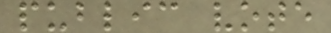public vote
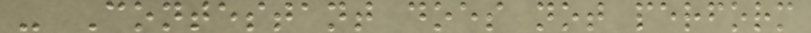- Contestant does not perform
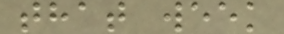that week
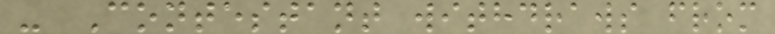- Contestant withdraws from
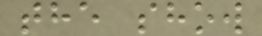the show
